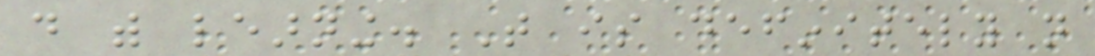do with learning. That is definitely not
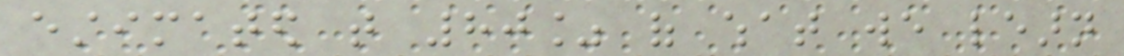estimated that 80% of what we learn
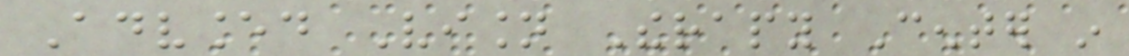Advanced Vision Therapy Center in
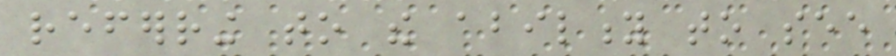referring to the ability to see
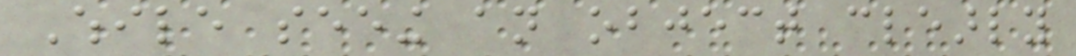While seeing an object clearly
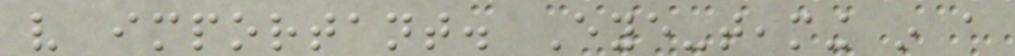very important. Eye-teaming in a
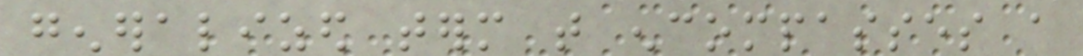generalized term that encompasses a
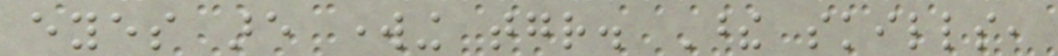eyes are working together. These skills,
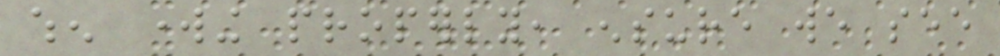when working properly, ensure we see
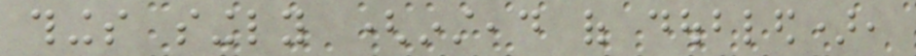things singly (instead of doubled),
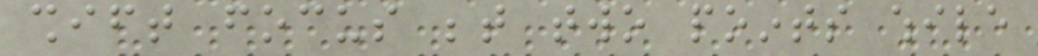shift focus between two points while
